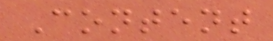Content
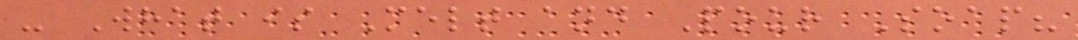- What is Melt and Pour Soap?
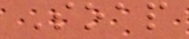Soap
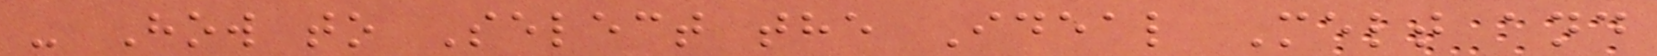- How to Select the Ideal Melt and
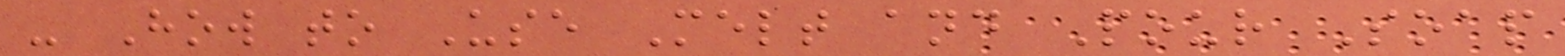- How to Use Melt and Pour Soap
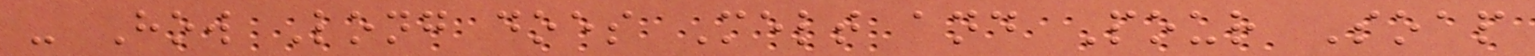- How Long does Melt and Pour Soap
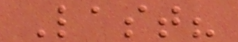Last?
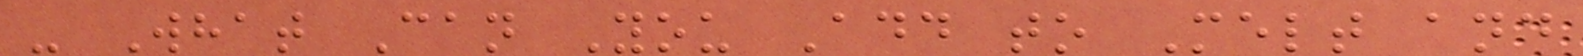- What Can You Add to Melt and
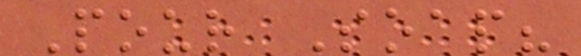Pour Soap?
